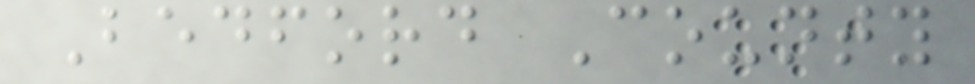Bedford County
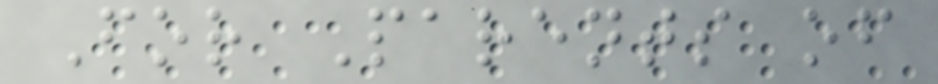For Parents of
